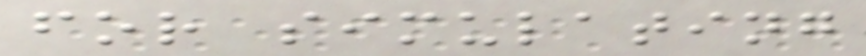for simulating
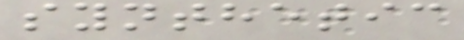synthetic
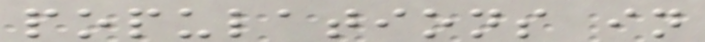populations in
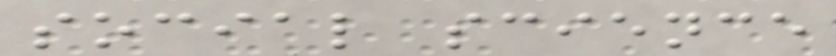social science
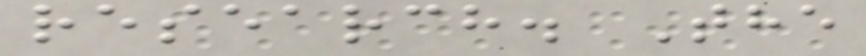research. The
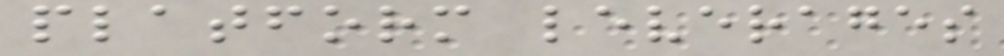platform leverages
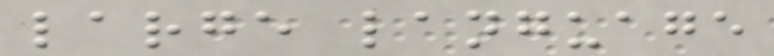large language
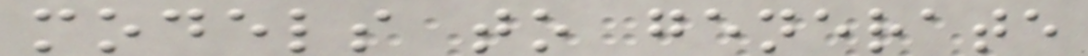models to generate
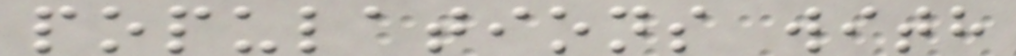populations with
